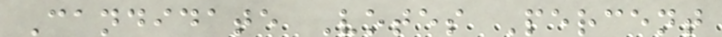Candidate Votes Percent
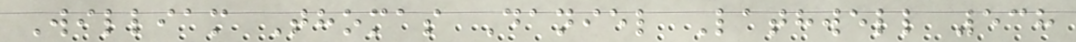William Thomas Daniel Lathwell 538
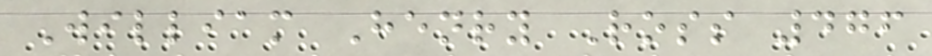William Henry Ross 476
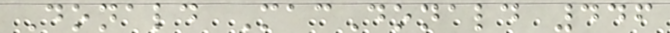Donald MacDonald 446
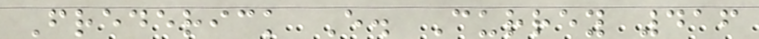Frederick E. Currey 416
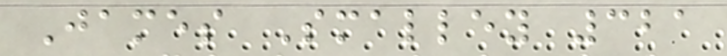James Smalley 321
